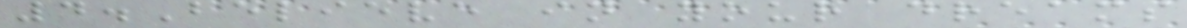4.Believe in your dreams
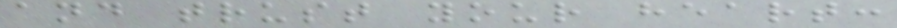and trust your heart:
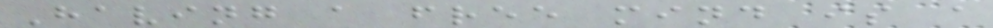Having a free mind is a
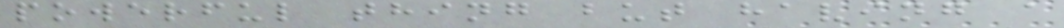powerful thing but having a
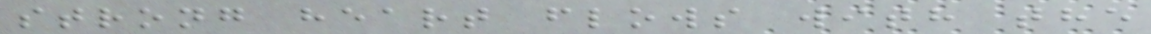strong heart flows with the
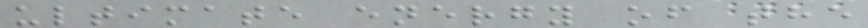ultimate energy of the
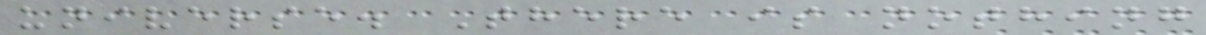universe. There is nothing
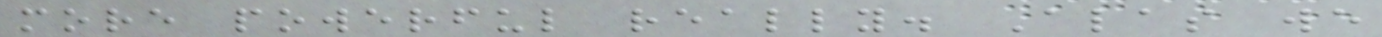more powerful really. Alas we
